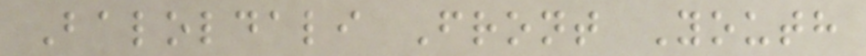Baloldali Front Youth
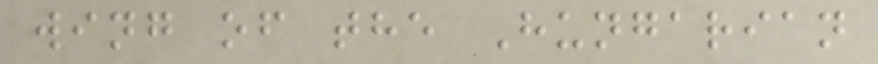wing of the Hungarian
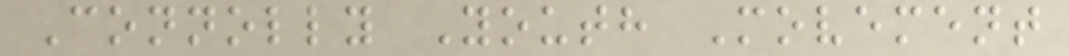Connolly Youth Movement
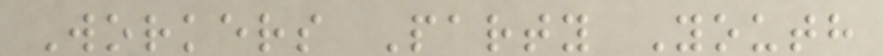Workers Party Youth
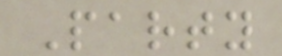Party
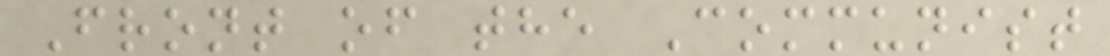Front of the Communist
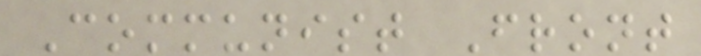Communist Front
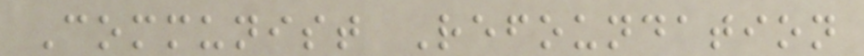Communist Refoundation
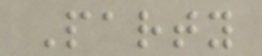Party
